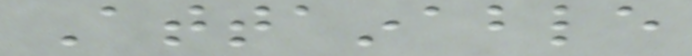Attainable
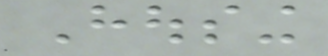Housing
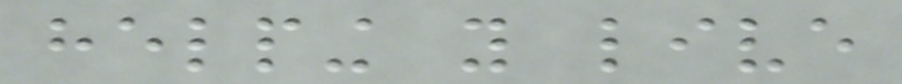helping you live
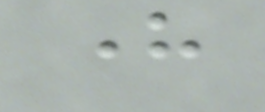here
